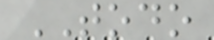TODO
